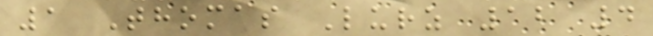1 Thomas Lurz 12 4
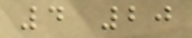4 20
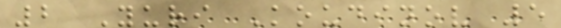2 Yuri Koudinov 5
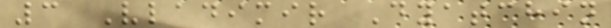3 Vladimir Dyatchin
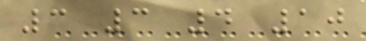3 3 4 10
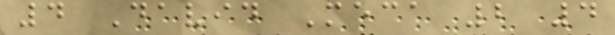4 David Meca 2 4
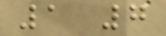1 7
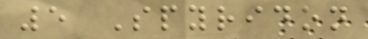5 Spyridon
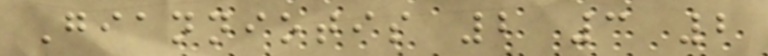Gianniotis 2 3 2
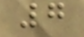7
